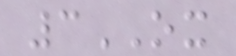3OX
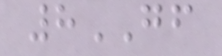8GF
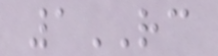1RC
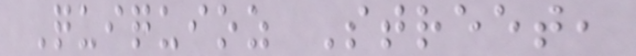Quiquioz Street,
